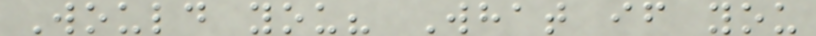Would you? What if you
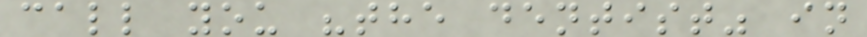call you "the dentist" in
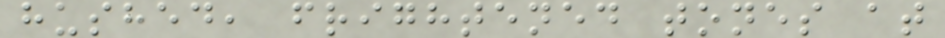hushed, frightened tones at
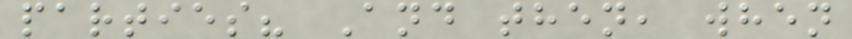parties? And then, when
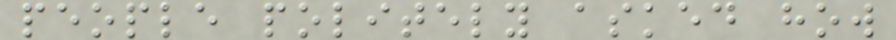people politely asked how
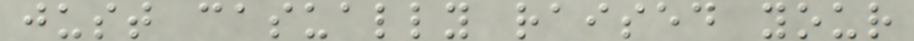just casually raised your
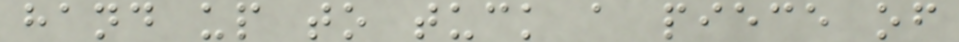hand up to tuck a piece of
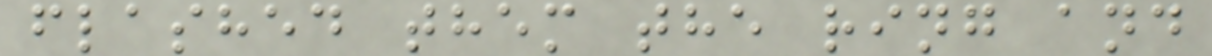flashed them the ring and
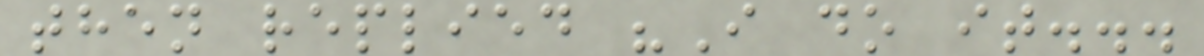then replied "I do it...
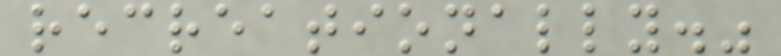recreationally."
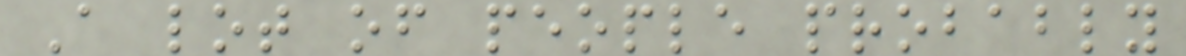A lot of people probably
